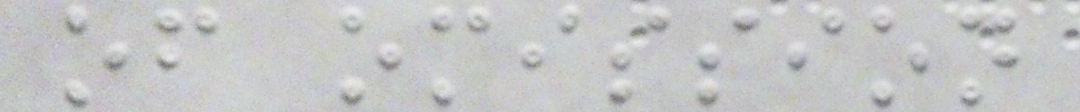of omission
